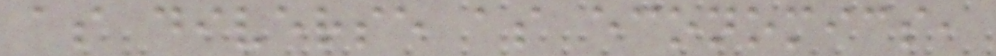as diverse as economics,
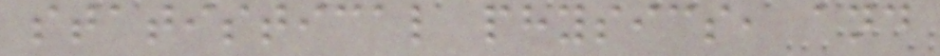statistical physics, and
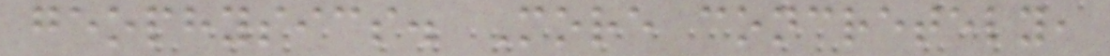geophysics. More concretely,
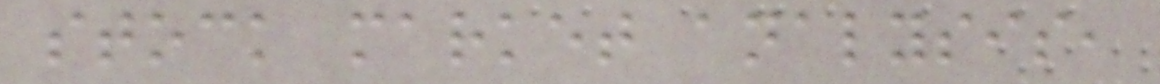stock market analysis,
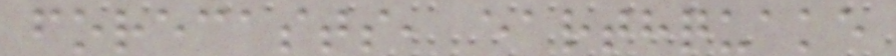forecasts, earthquake
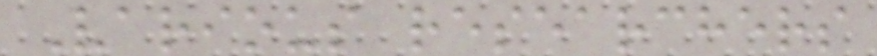Various researchers
